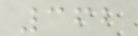362
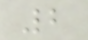2
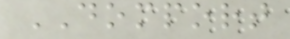DOMPORT
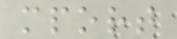mport
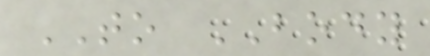TO BODY
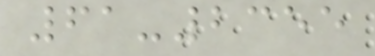61-2355
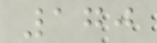170
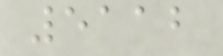5112
